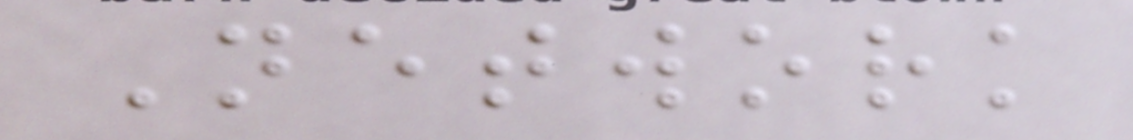Network
